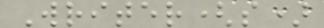Writer(s)
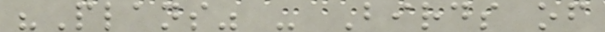"Plans" - Birds of
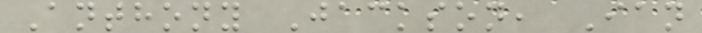Anthony Jackson, Ian
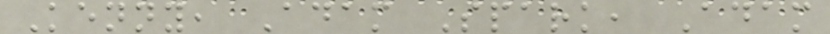Kenny, Adam Spark, Adam
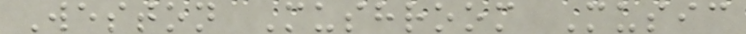Weston Mushroom Music
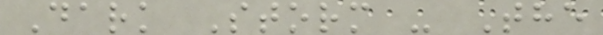Dark Storm - The
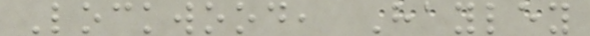Lockwood, Hayley
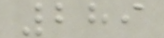289
